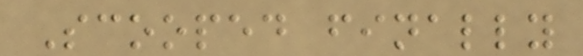Scooped finally
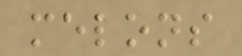melons
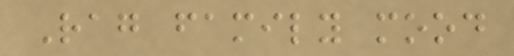Rag family mood
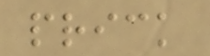prick
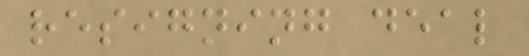resigning deal
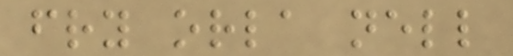fry orla nell
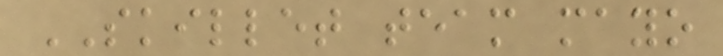SKILLET team mayo
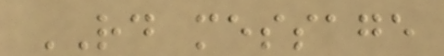RD message
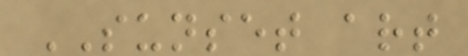SUNSET art
